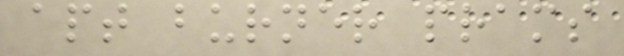apt burner prams
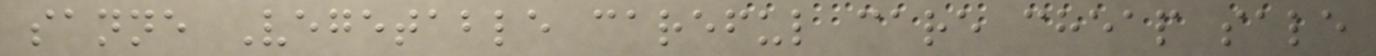sanne Vegetable careful care cheap sale
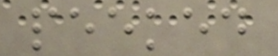peeked
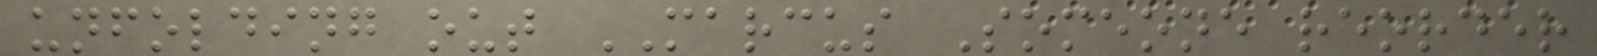unfolding out MARCUS Someone reorder
